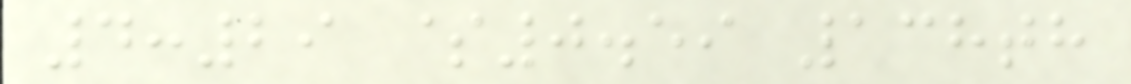4:29 $0.59 138th
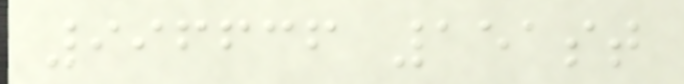996636 151st
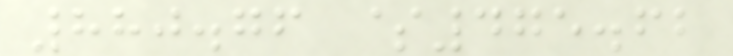880.76 $475.62
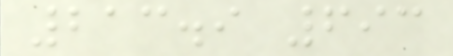213.9 693
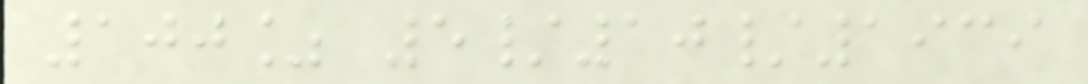100% 5/10/1939
